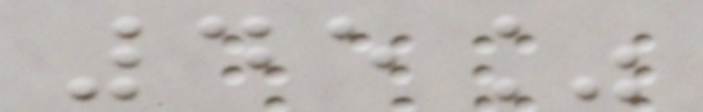45%
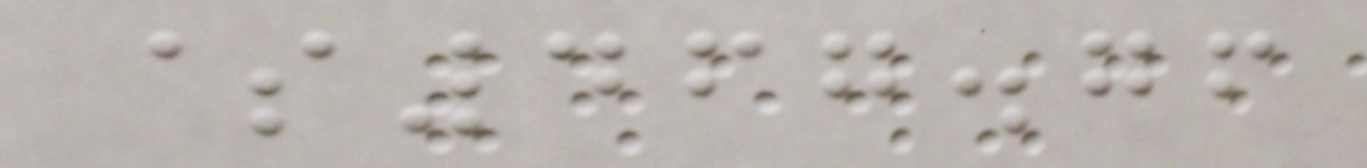$467.76
